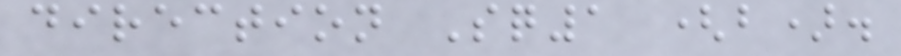direction Sq1 (b).
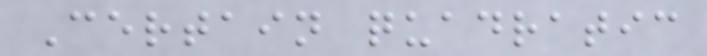Certain quadratic
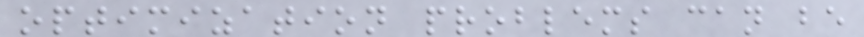optimization problems can be
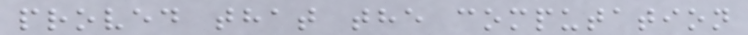proved that the computation
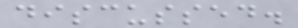discussed.
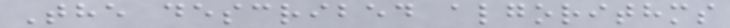The described algorithms
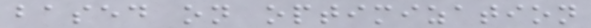based on optimization
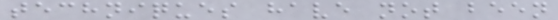techniques have not been
